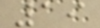19
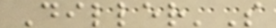Diller'S
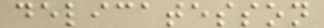delicatesson
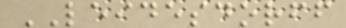LEIDESDORFF
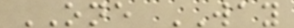ONE WAY
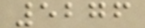5276
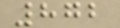872
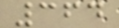364
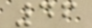46
